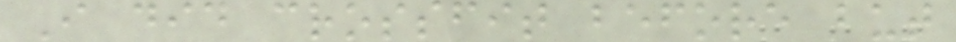I did crossfit before but
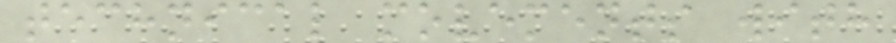technical movements with
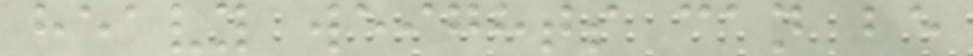heavy weights can be
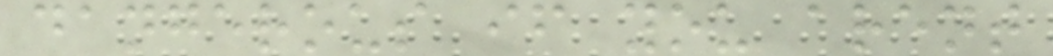dangerous if you arent
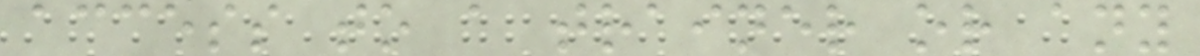access to a trainer or any
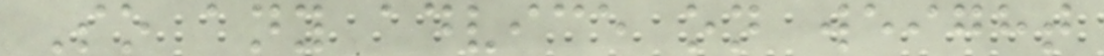So any advice on weight
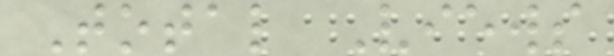Total Views
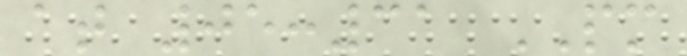at 05:31 PM
